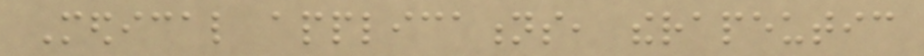Medical applications, therapeutic
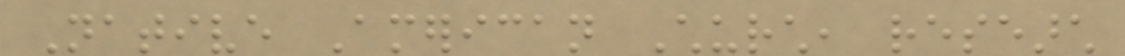Native American Church, research
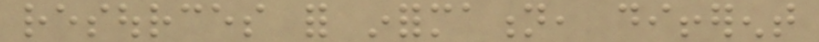resources for information, different
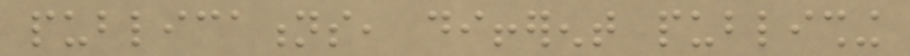publications, different publishing
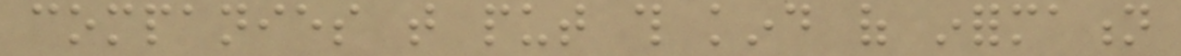companies that put this kind of information
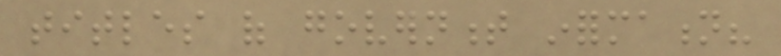titles of government information?
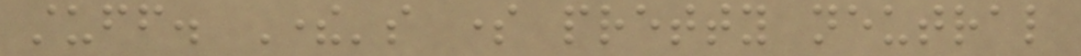stuff. There's some pretty neutral
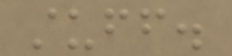stuff.
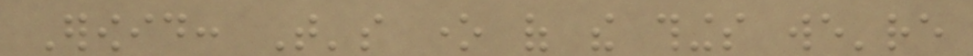Erowid: That's one of the things we're
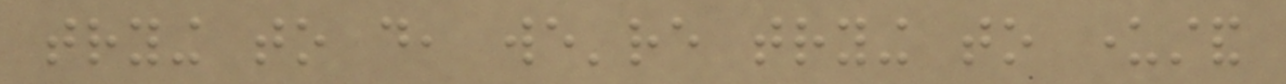trying to do, we're trying to understand
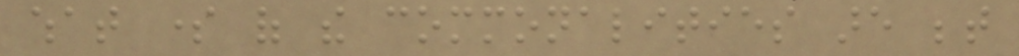what some of the commonalities are between
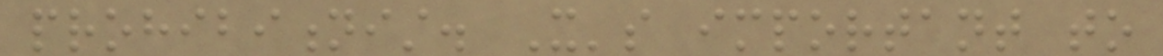prohibitionist. It's important to
